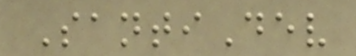SantiDev
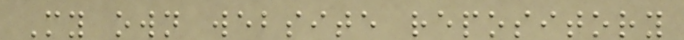My own website repository
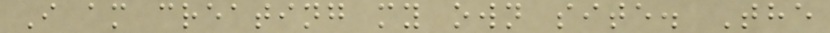I am creating my own site. The
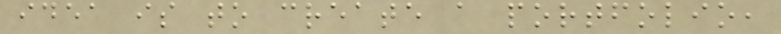idea is to create a portfolio,
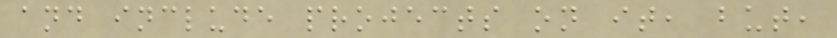and include projects on it, but,
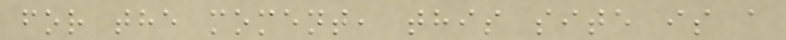for the moment, this site is a
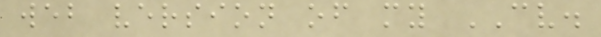web version of my CV.
